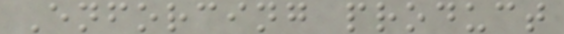Enforcing product
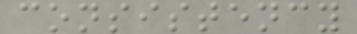consistency
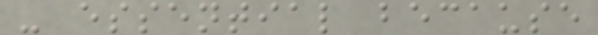- essential because
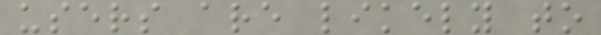users are likely to
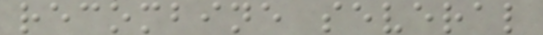recombine several
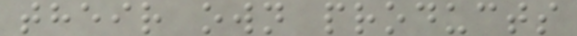their own products
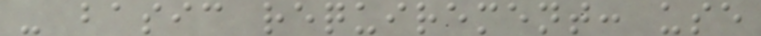- basic requirement: use
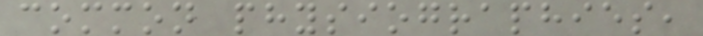common physiographies,
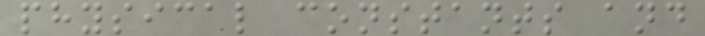physical constants and
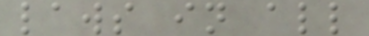laws in all
